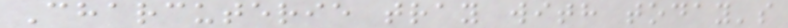Charcuterie tray with today's
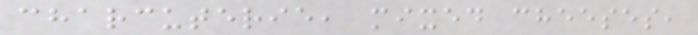charcuterie, mixed cheeses,
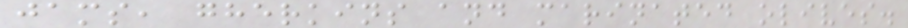jams, gherkins and marinated olives.
